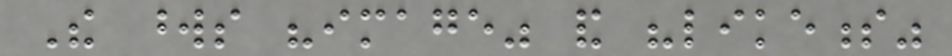The words "image" and "likeness"
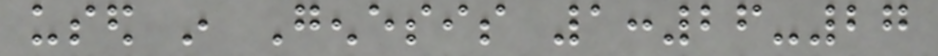used in Genesis 1:26-27
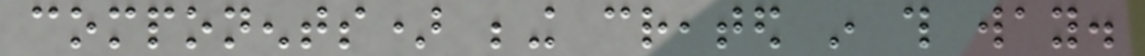components) being created in this way.
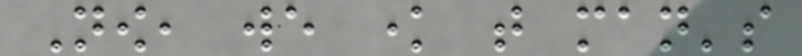Now, we know that man's
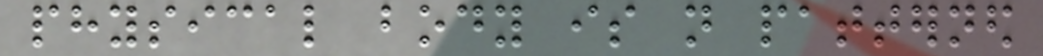physical body is not patterned
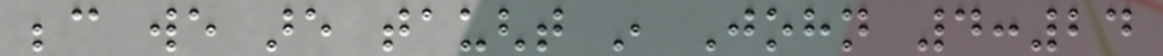because we are taught in John 4:24
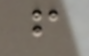from
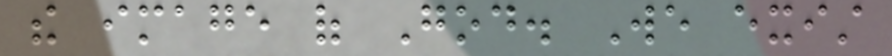the image of God. We exist
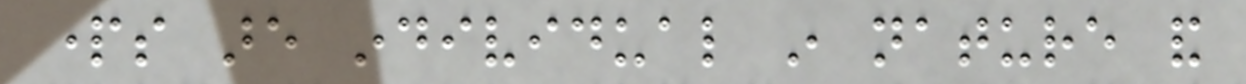parts are individual in nature and
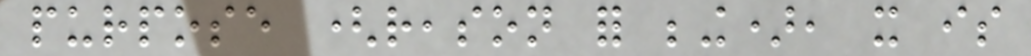purpose (reason for being), it is
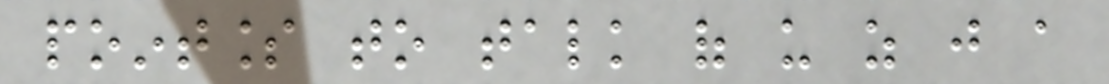pointless to talk of us as just a
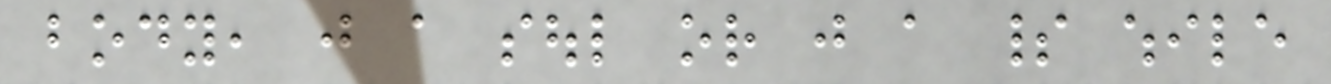body, just a soul or just a spirit while
